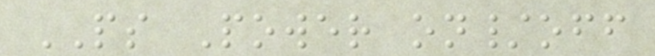PS Power on/off
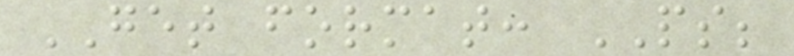GET format: PS;
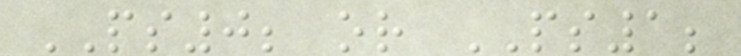PS0; or PS1;
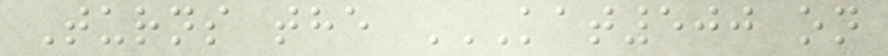Turns the KAT500 ON
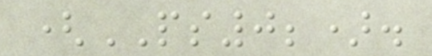(PS0;).
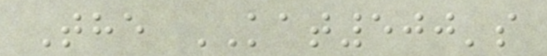The KAT500's
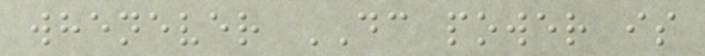whenever DC power is
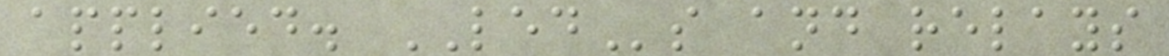applied. LEDs and relays
